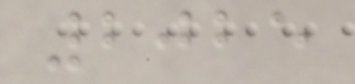2025
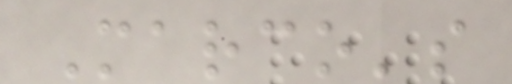Marco's
